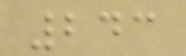243
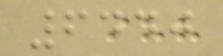6440
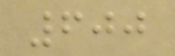600
